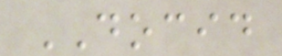DOCID
